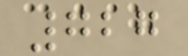727
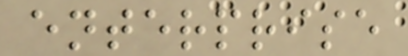enterprise
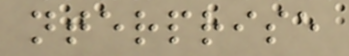nterprise
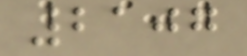2107
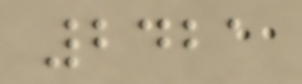2421
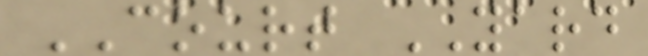COURT YARD
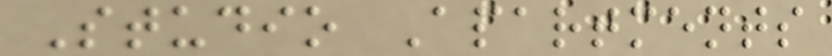Studio Apartments
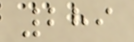289
